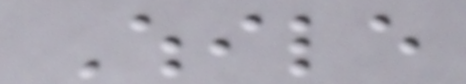While
